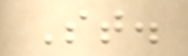St.
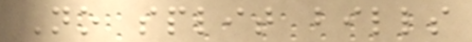No split bills
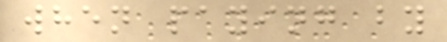when paying by
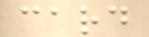card
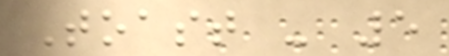Toast - 5
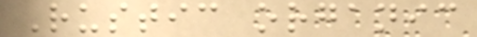Rustic organic
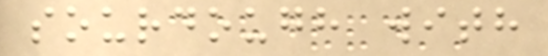sourdough with
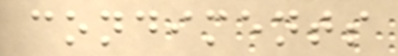condiments
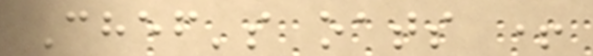Chef's oats +
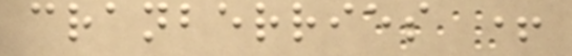cranberries +
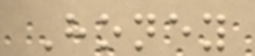Honey
